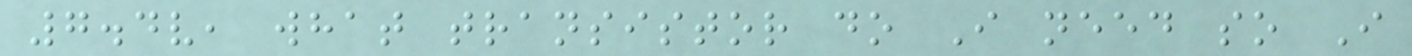7.4v, what transistor do I need so I
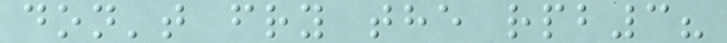don't fry the rpb3?
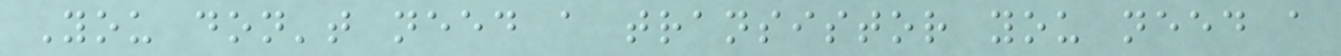You don't need a transistor you need a
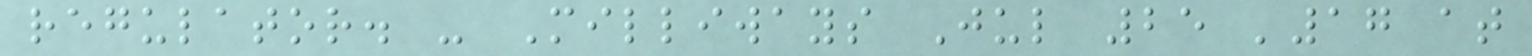regulator. - Milliways Jul 25 '17 at
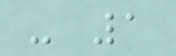- 1
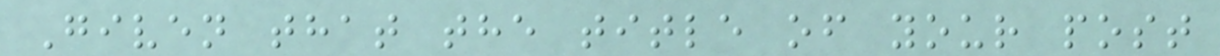Given that the title of your post
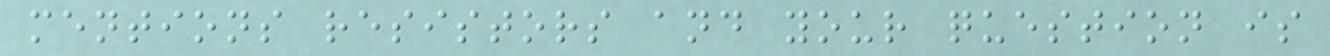mentions resistors and your question is
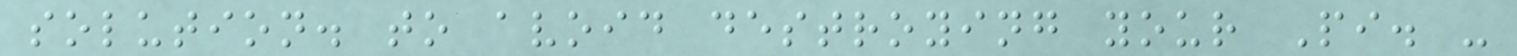solution. to avoid destroying your Pi. -
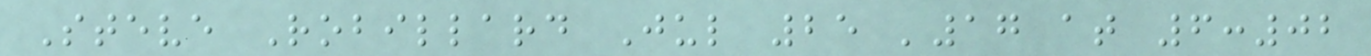Steve Robillard Jul 25 '17 at 6:02
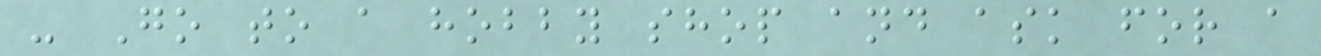- Go to a hobby shop and ask for a
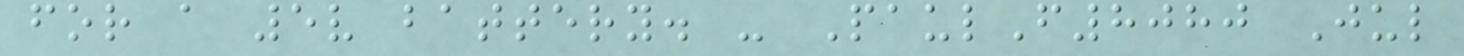for a 5v battery. - PaulF8080 Jul
